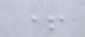+
